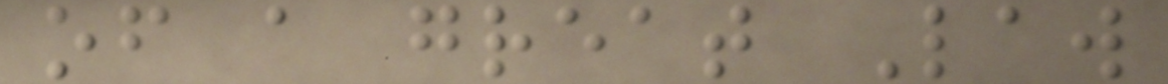of a great Law
